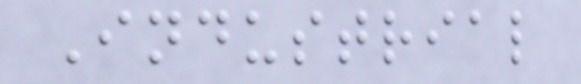Industrial
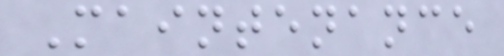Maintenance
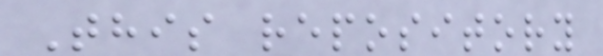This repository
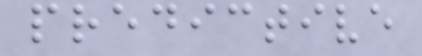predictive
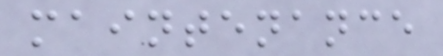maintenance
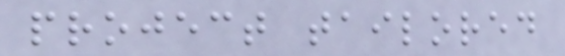project tailored
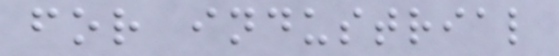for industrial
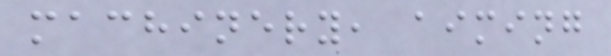machinery, aiming
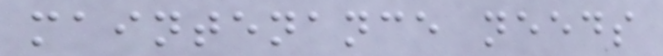maintenance needs
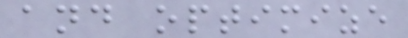and optimize
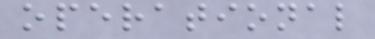operational
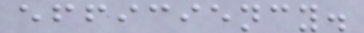efficiency.
